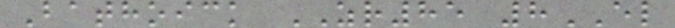Bathoick ZR85 8EL
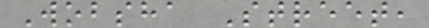Wobsha Street,
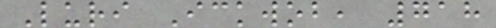Luri Ickwob, 718
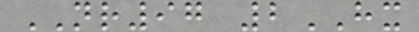NR97 2HX
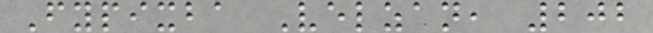Fypixba Velzan, 202
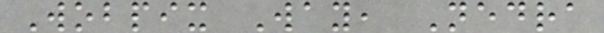Wobpix Way, Nedra
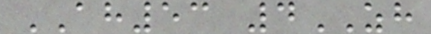AH53 4ZH
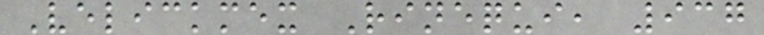Velickmex Rinequi, 937
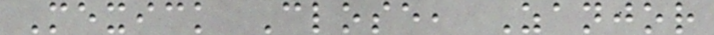Mexick Close, Zanjor
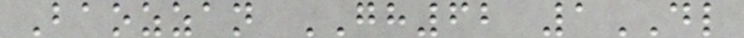Baozzan GH62 1DL
